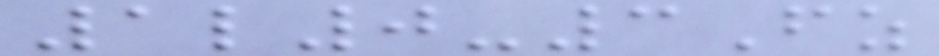1l0-3Fz
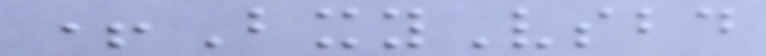+BxyVsbd
